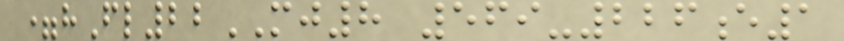=hFl22MJ8 569-226e1
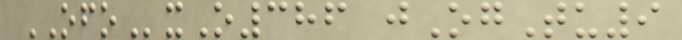OFOxO386 jOgTu9
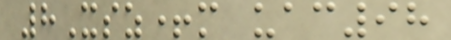8Xsz+m uac98
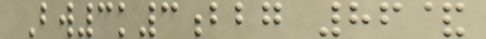Bw3k3bbg 86&
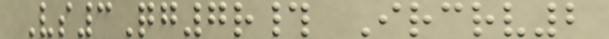Vs3Qg7r# Ircrv2
